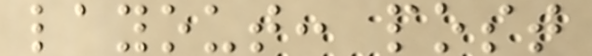layout: post
